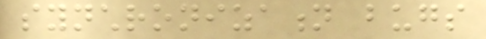synchronization bugs
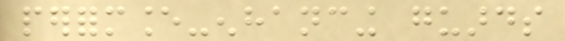performance-enhancing guards
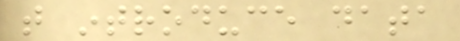that introduce data
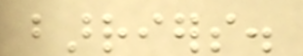barriers.
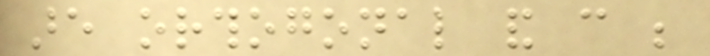are orthogonal and can be
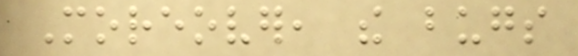Moreover, the bugs
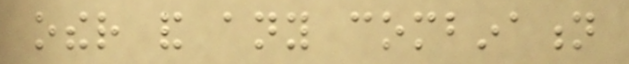other and any combination
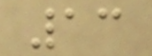13
